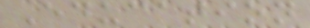Education
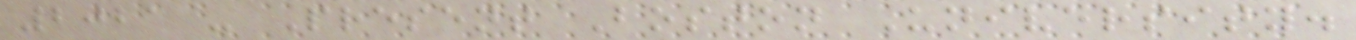2021 - Present Boston University.
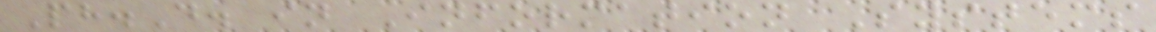Ph.D. in Information Systems
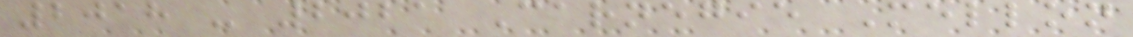2018 - 2021 Carnegie Mellon
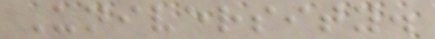University.
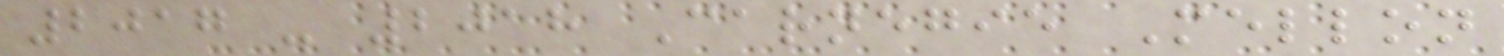2017 - 2018 Carnegie Mellon
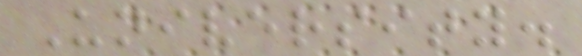University.
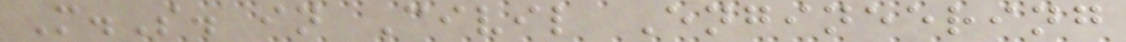M.S. in Civil Engineering
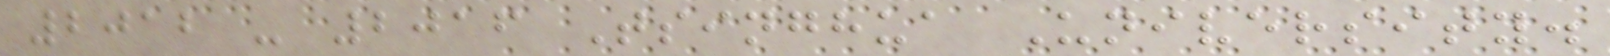2012 - 2016 Tsinghua University.
